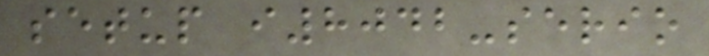setup i8042-serio
